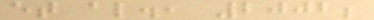et al., 2002;
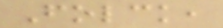Folck,
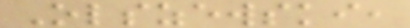Olszewski,
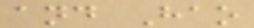and Hao
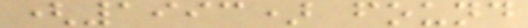(1993) found
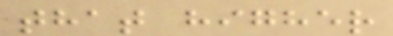that higher
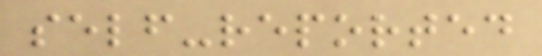self-reported
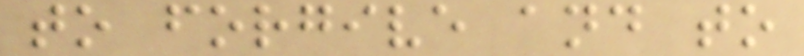to forgive and to
